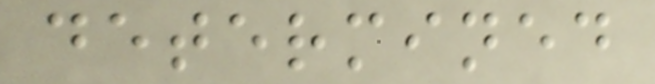determined
